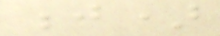j)
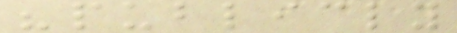"publicly
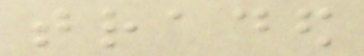traded
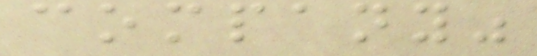company"
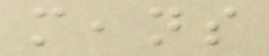means
